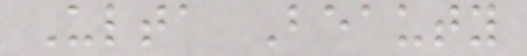Ulta Beauty
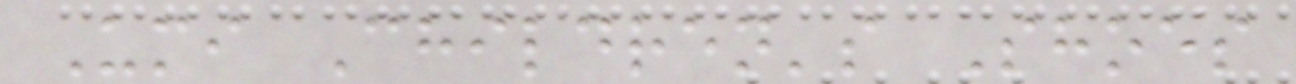Umi Children's Shoes
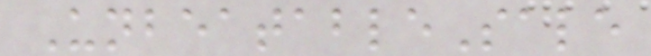UnbeatableSale
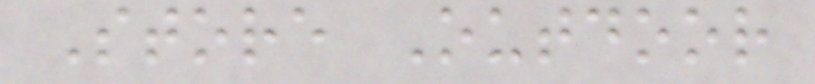Store Outdoor
